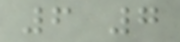6 7
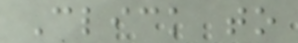Click to
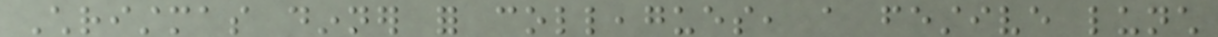Christmas dinner for colleagues, a festive lunch
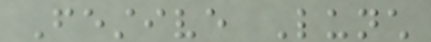Festive Lunch
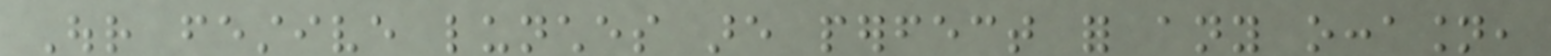Our festive lunches are perfect for any occasion,
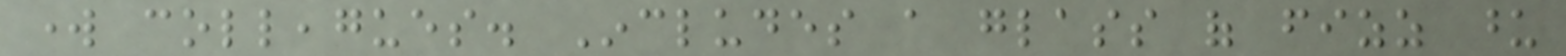work colleagues. Includes a glass of fizz upon
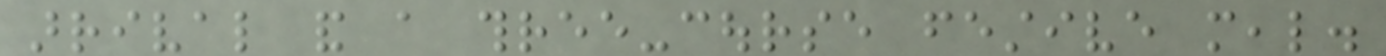arrival and a three-course festive meal.
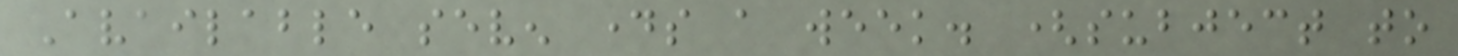Available seven days a week. (subject to
